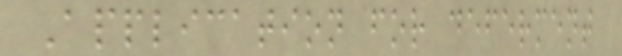Application for deferment
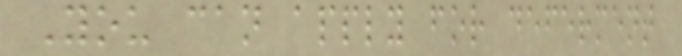You can apply for deferment
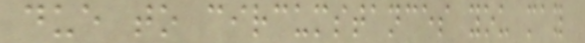due to circumstances you may
